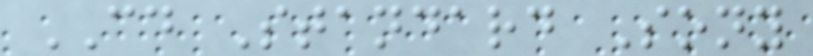CD Standard Sony
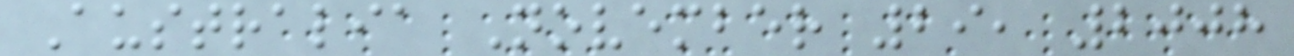Australia November 29, 2008
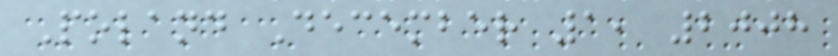Poland December 1, 2008
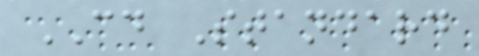CD Standard
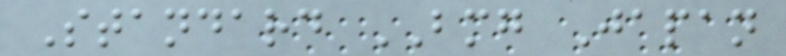Standard BMG Japan
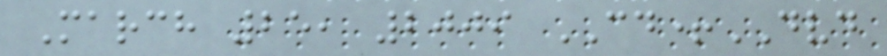March 25, 2009 CD+DVD
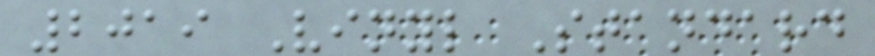2019 Vinyl Standard
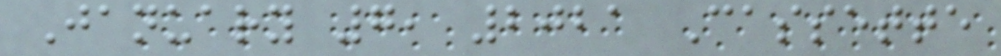January 7, 2021 Cassette
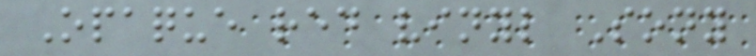Opaque red vinyl Sony
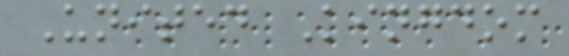United Kingdom
